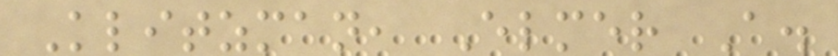Klitzman, Elmer A.
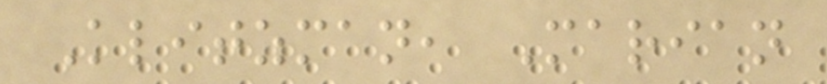Klitzman, Marian
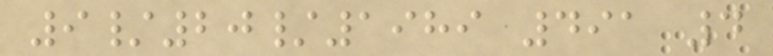9/20/1989 491 4
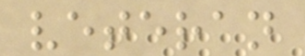veteran
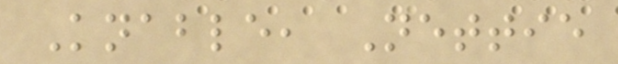Knable, Nettie
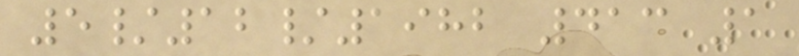5/12/1982 413 1
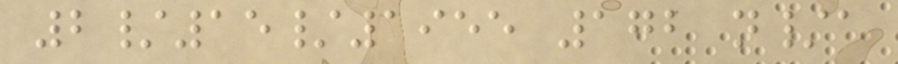2/15/1955 172 n/a
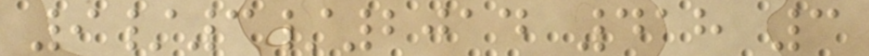9/3/2014 418 3
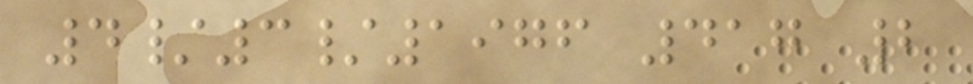4/3/1976 417 2
